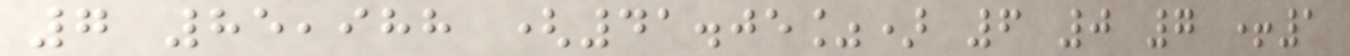7 85,988 (41.05%) 6 0 7 +1
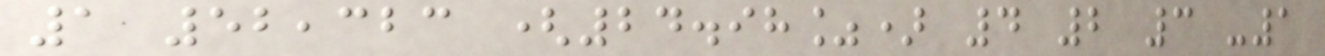1 52,323 (24.98%) 4 2 3 -1
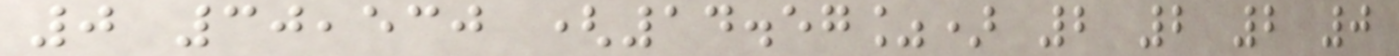0 30,530 (14.57%) 2 2 2 0
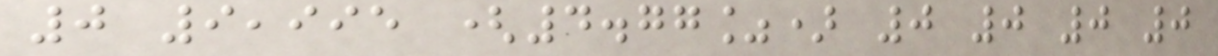0 9,995 (4.77%) 0 0 0 0
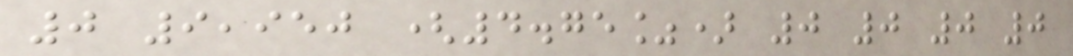0 9,950 (4.75%) 0 0 0 0
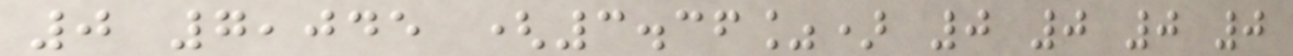0 7,045 (3.36%) 0 0 0 0
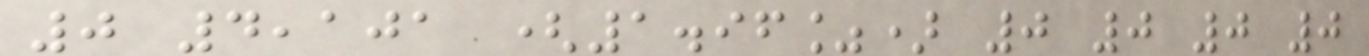0 4,101 (1.96%) 0 0 0 0
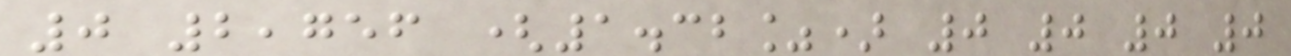0 2,756 (1.32%) 0 0 0 0
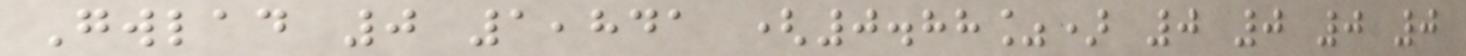Gwlad 0 1,841 (0.88%) 0 0 0 0
